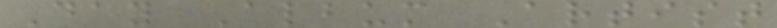Day Album Artist
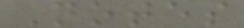Notes
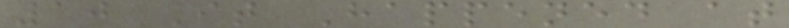10 It Happened at
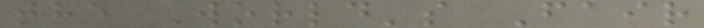the World's Fair
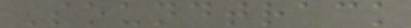Soundtrack
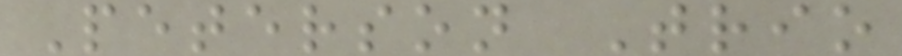Peterson Trio
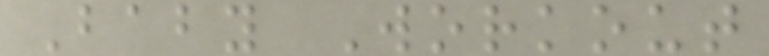Baby Workout
